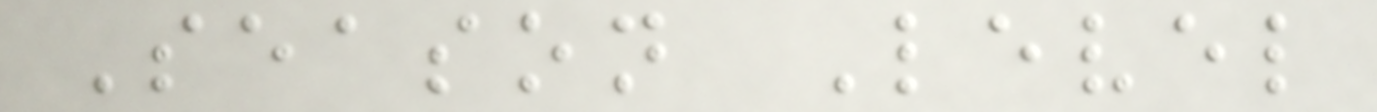Season Level
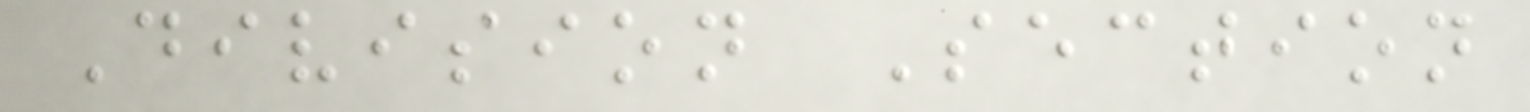Division Section
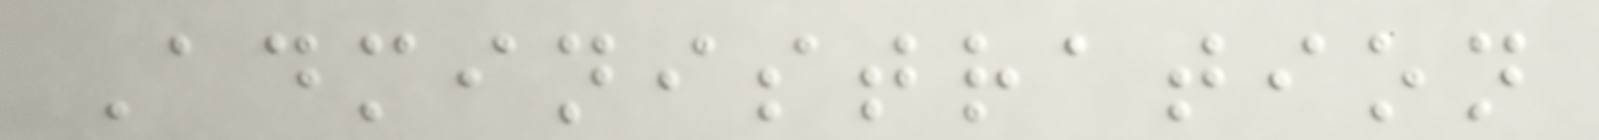Administration
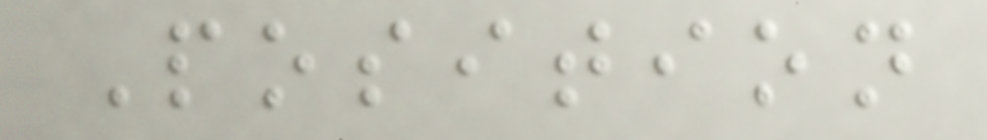Position
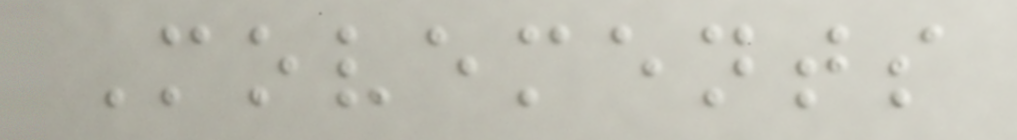Movements
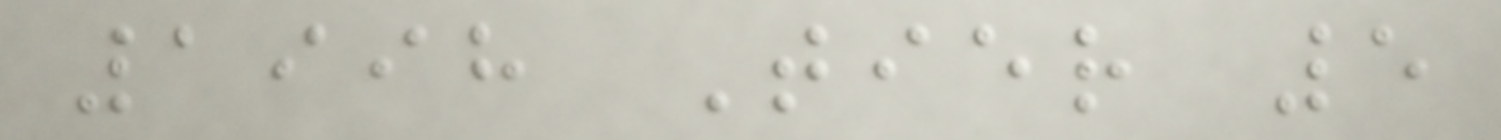1998 Tier 5
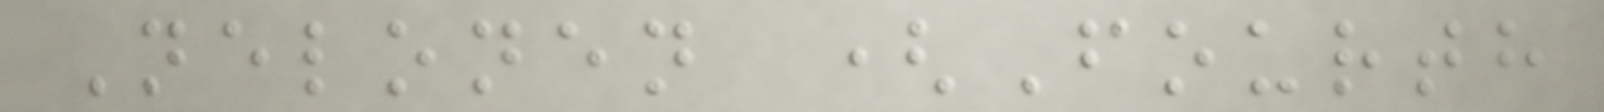Nelonen (Fourth
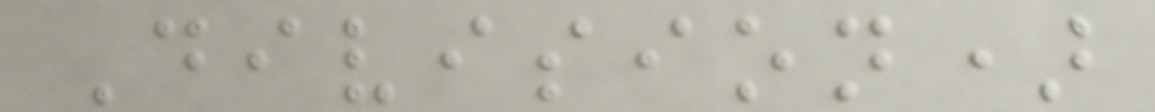Division)
